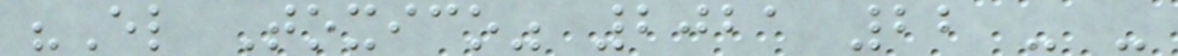"El Toxico" 2021 22 - -
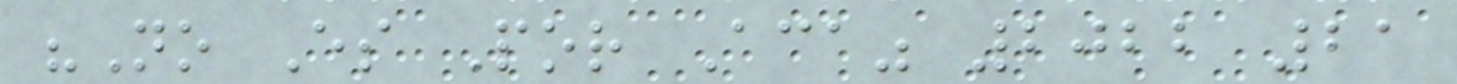"No Es Por Aca" 2022 21
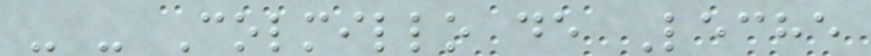- - Colmillo de Leche
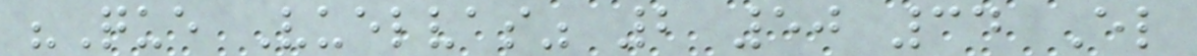"Que Vuelvas" 2 50 34 El
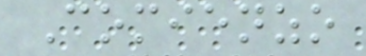Comienzo
